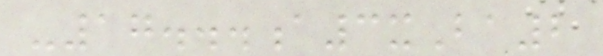-17...a3xBa2
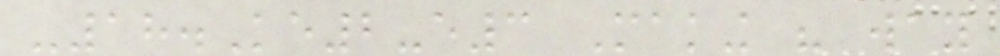-18.Ke2-e3 Making his way
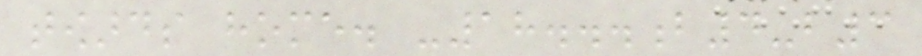towards home. -18...b4-b3
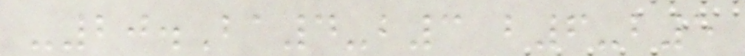-20.Ba4-b3 b6-b5
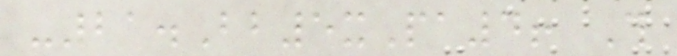-21.Bb5xPa4! This
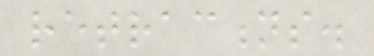retractions.
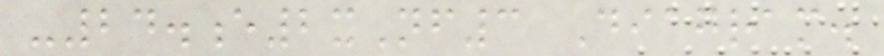-24.e2xNf3 Diagram.
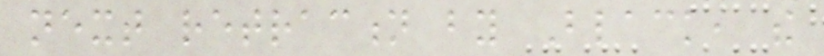next retraction by Black, the
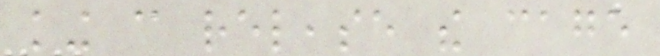king can release the cage
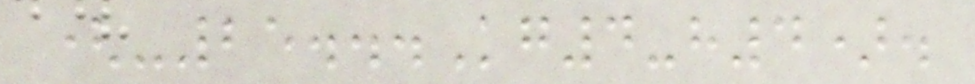(-25...Kg4-h4).
